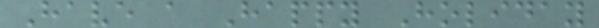Have a Happy Holiday
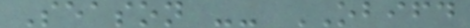Season -- OBIFD
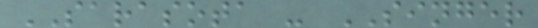SARASOTA - SINGER
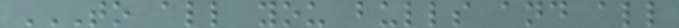TO ALL YOU BULLS AND ALL
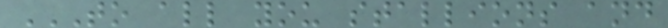TO ALL YOU STALLIONS AND
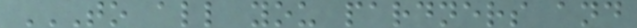TO ALL YOU PARDNERS AND
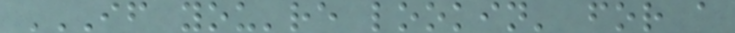IF YOU'RE LOOKIN' FOR A
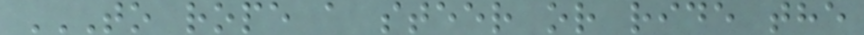TO ROPE A STEER OR RIDE THE
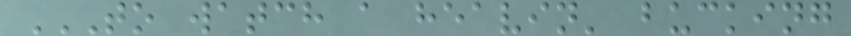TO WATCH A HEAVIN' BUCKING
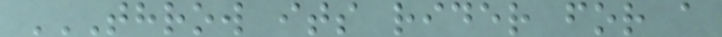THROW ITS RIDER FOR A
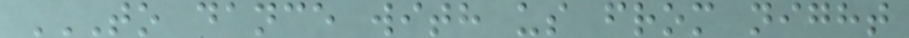TO DANCE WITH US FROM NIGHT
